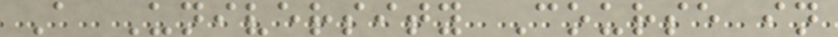A University Course in
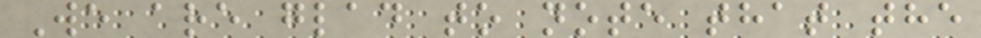We are glad to note that the
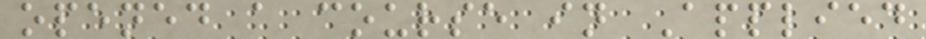opened a course in Applied
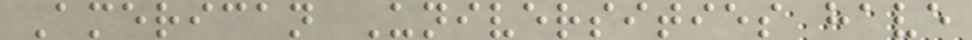American Universities have
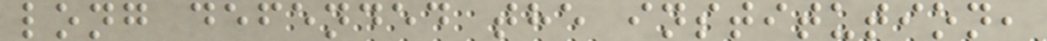long defended the institution,
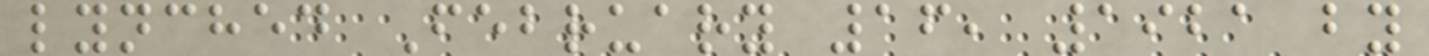lynched February 16, 1921 by
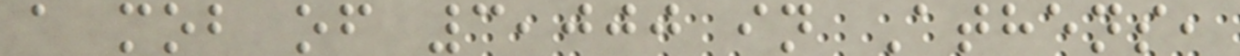a mob of 3,000 in Athens,
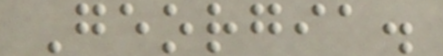Georgia.
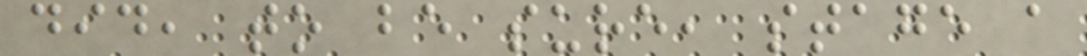did, to be sure, stage a
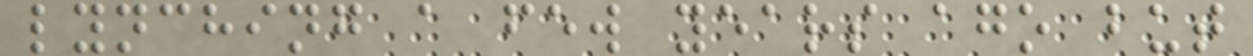lynching a few years ago but
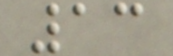13
